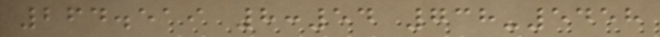264.519 8:54 738-5458
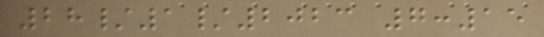28/1/2023 7:15
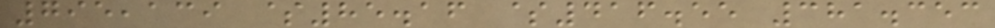795,139 $85.16 $416.55 381.353
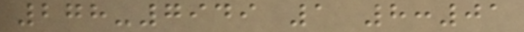278-7949 1 8:01
